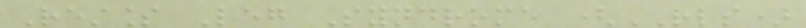Restless Leg Syndrome (RLS)
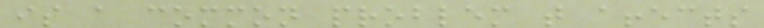is a common problem that affects
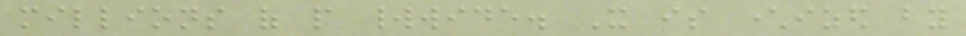millions of people worldwide. It is characterized by
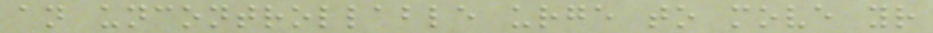an uncontrollable urge to move your
